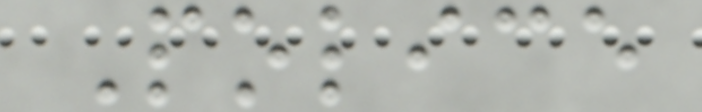Police
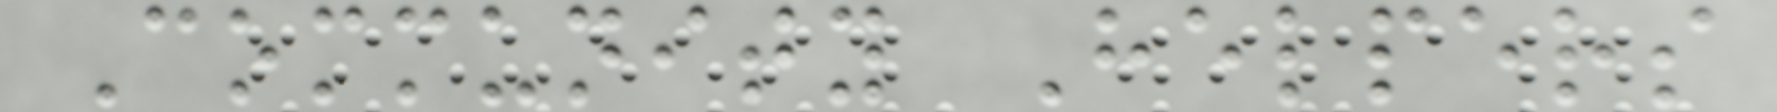Community Helpers
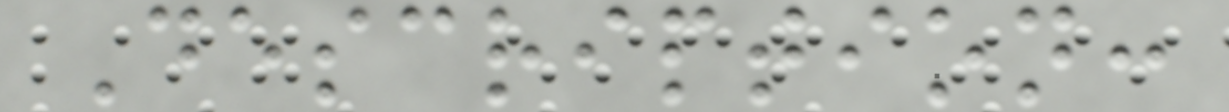Description:
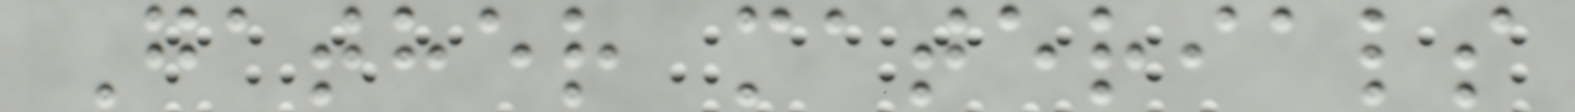Gather materials
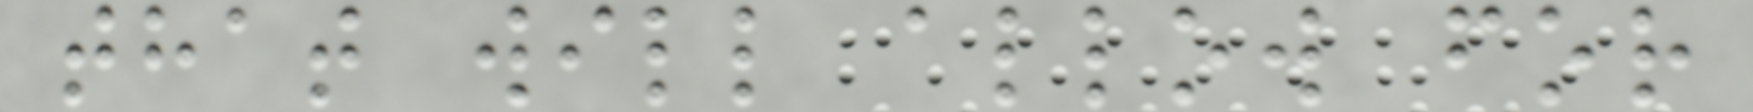that will allow for
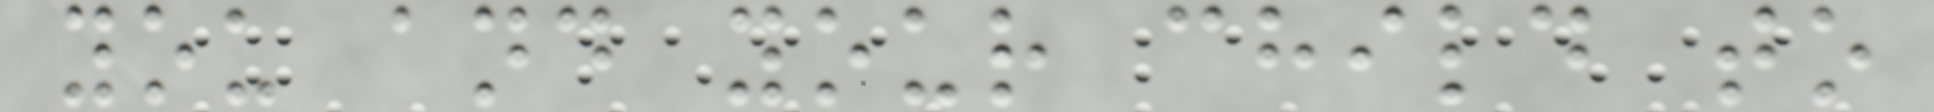you and your child to
